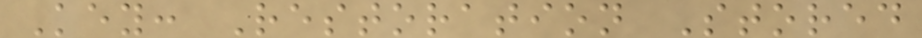Key: Restoration Stored
